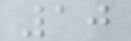10
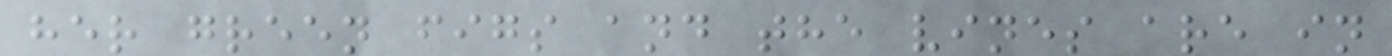her green figs and the vines are in
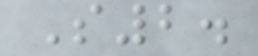S2.
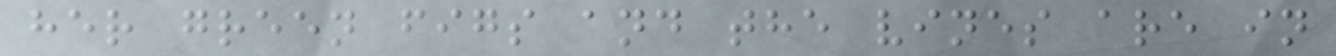her green figs and the vines are in
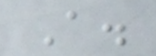A.
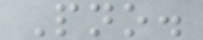Pno.
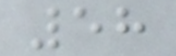58
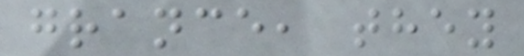grance, they
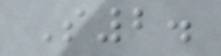S2.
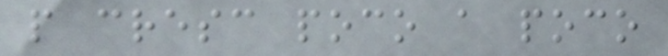p cresc poco a poco
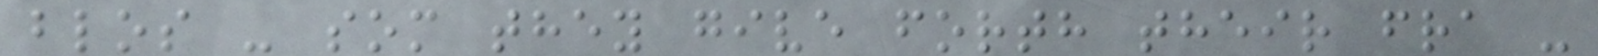blos - som they give forth their fra -
